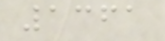1361
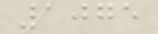1075
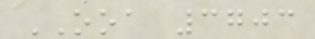OOA 3703
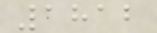1812
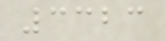3323
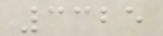3325
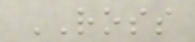ROSS
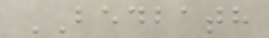BEDBATH
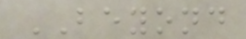BEYOND
